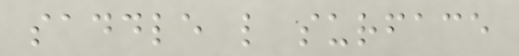saddle like surface
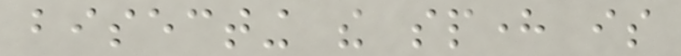bisecting the sphere is
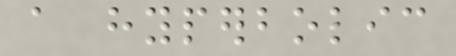a hyperbolic
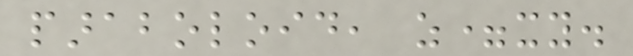paraboloid, z=xy.
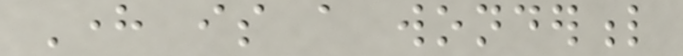Here is a wonderful
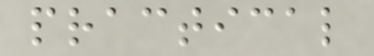practical
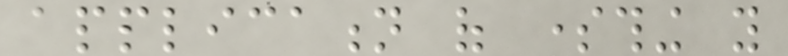application of something you
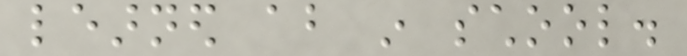learned about in school.
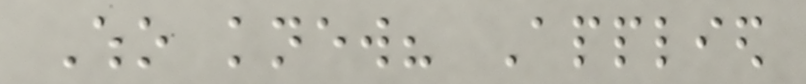Who knew? Applied
